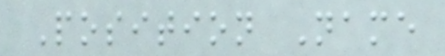Position Name
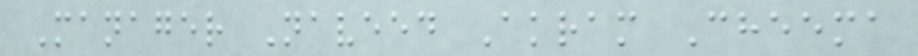Manager Naveed Akram Cheema
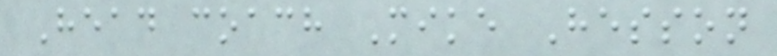Head coach Mike Hesson
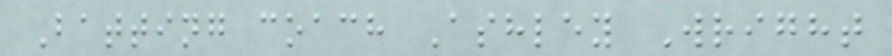Batting coach Ashley Wright
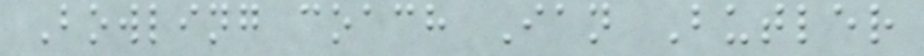Bowling coach Ian Butler
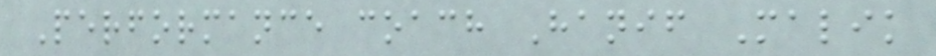Performance coach Hanif Malik
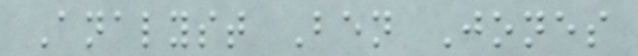Analyst Ben Jones
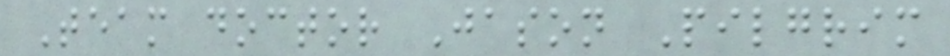Team doctor Jason Pilgrim
